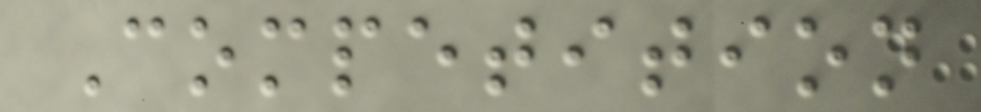Competition
